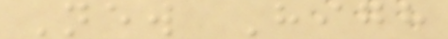New High
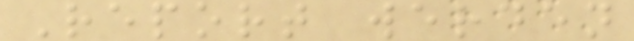Report werden
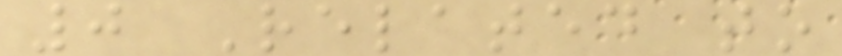0 Related to
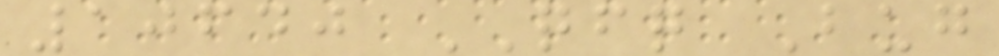10640 QFQ Bug
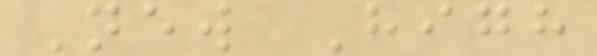New High
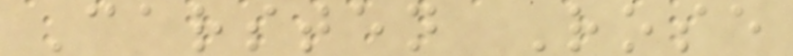Carsten Rose
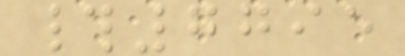#7795
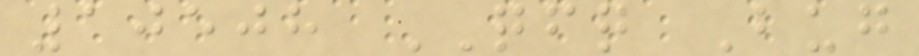10508 QFQ Bug
